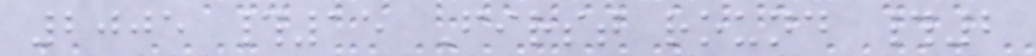2005 #15 First round #2
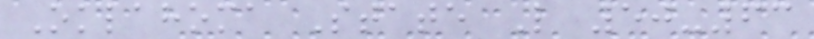Oklahoma State L 50-63
